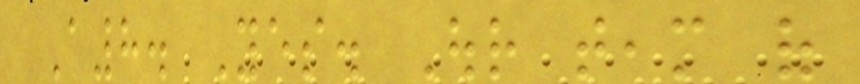A8. Yes. Our team of
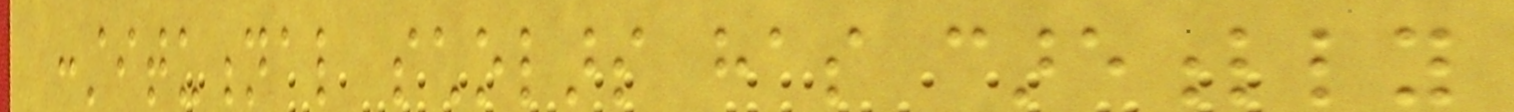constitutional scholars has carefully
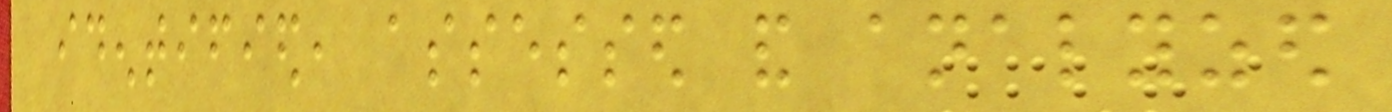identified, assessed and analyzed
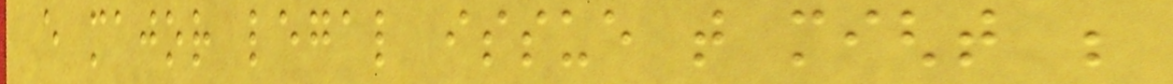every major legal issue that might be
